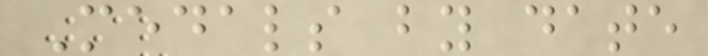Medals by date
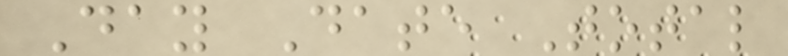Day Date Total
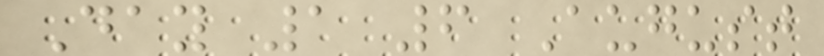Day 1 6 August
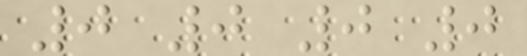0 0 0 0
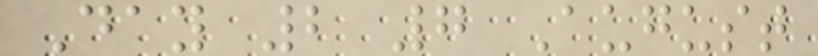Day 2 7 August
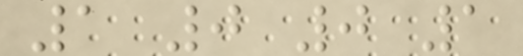1 0 0 1
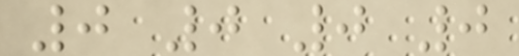0 0 0 0
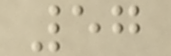57
